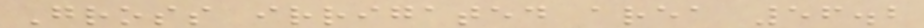Gross irrigated area 56.2
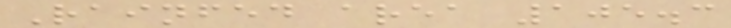Rainfed area 105.3
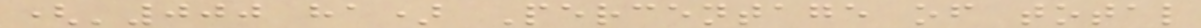('000 ha) Percentage of total
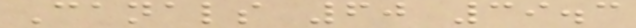Canals 60 39.3
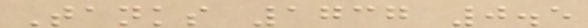Tanks 1737 0.5
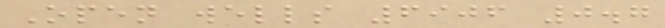Open wells 6906 0.7
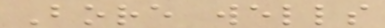Bore wells
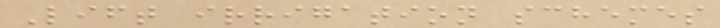Lift irrigation schemes
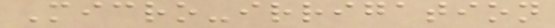Micro-irrigation
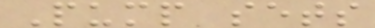Pump sets
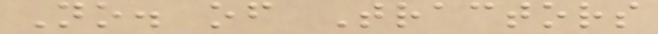No. of Tractors
